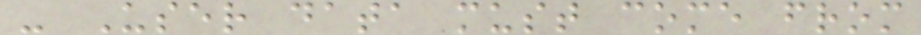- User data must come from
